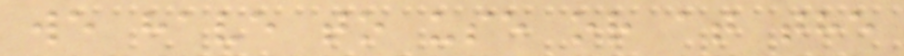we have to use or at the
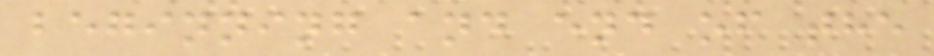beginning and end of the
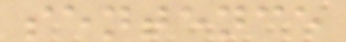sentence
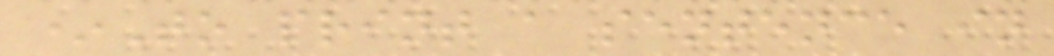*To print a sentence in
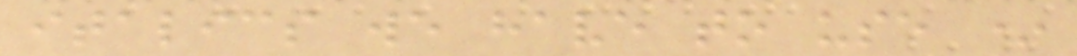italics we have to use *
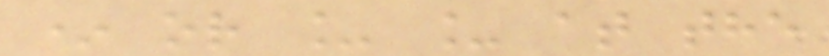* or _ _ at the
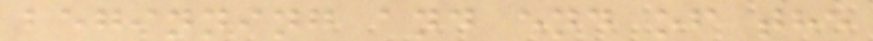beginning and end of the
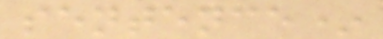sentence*
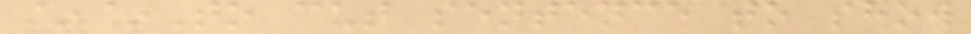~~To cut sentence to show
